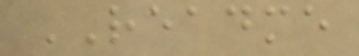README
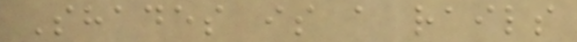Shades is a rails
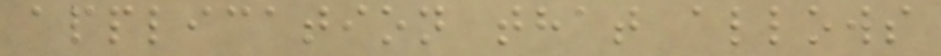application that allows
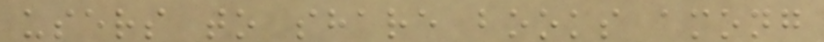users to share books among
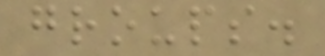groups.
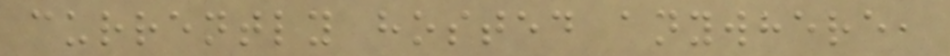currently hosted anywhere,
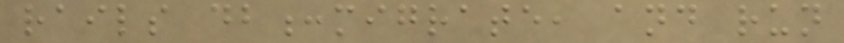rails db:migrate, and run
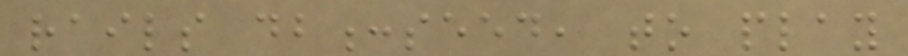rails db:seed, to play
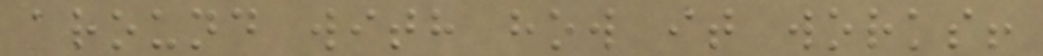around with how it works!
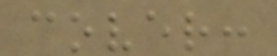cover:
